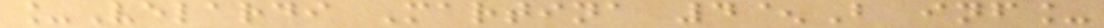_Velardi Martina 4^B inf_
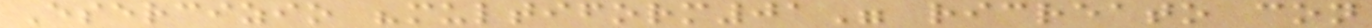Esercizio "multiform01" ricreato con
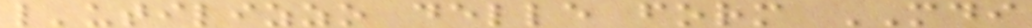l'utilizzo delle form MDI
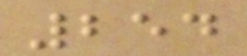254
